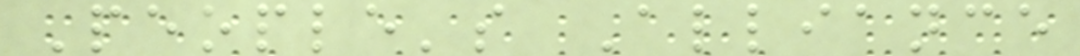People's Alliance
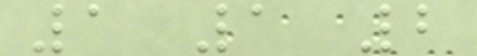1 1 2
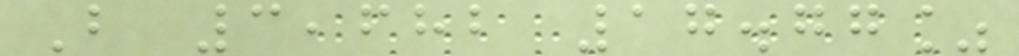B 3,682 17.77%
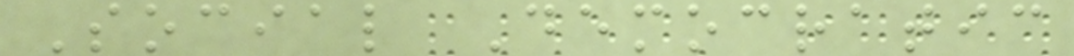Social Democratic
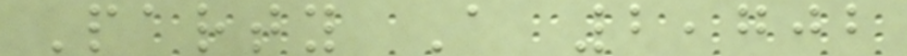Party A 2,702
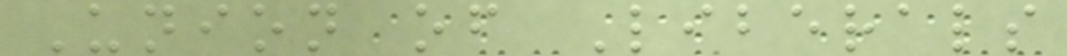Union of Liberals
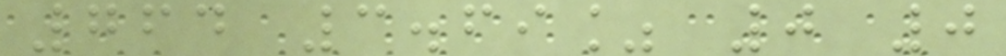764 3.69% 0 0
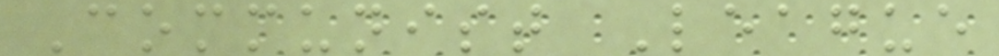Communist League
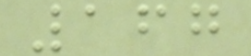167
